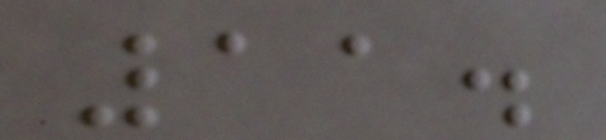11.
